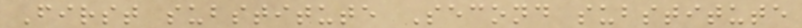First substitute Second substitute
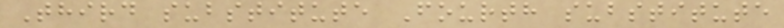Third substitute Fourth substitute
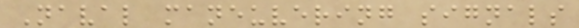Naval maneuvering signals
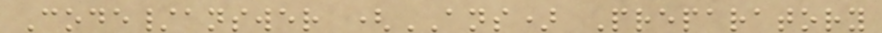Code/answer (ANS) Preparatory
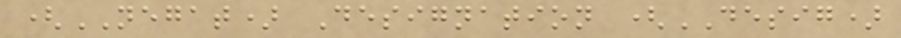(NEGAT) Designation (DESIG)
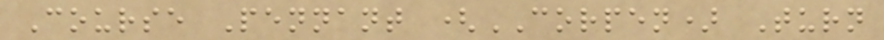Course Pennant (CORPEN) Turn
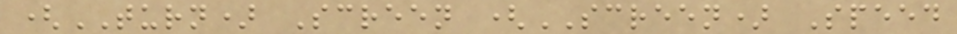(TURN) Screen (SCREEN) Speed
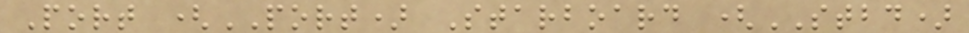Port (PORT) Starboard (STBD)
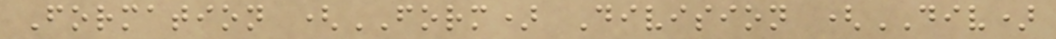Formation (FORM) Division (DIV)
